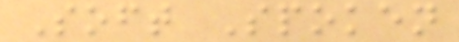Soft Spoken
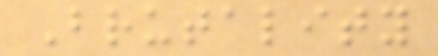Brutality
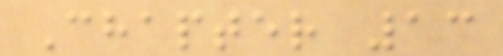Chapter 13
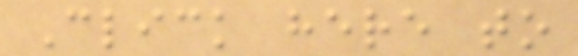Click here to
